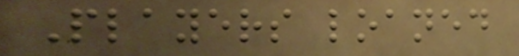Players loaned
